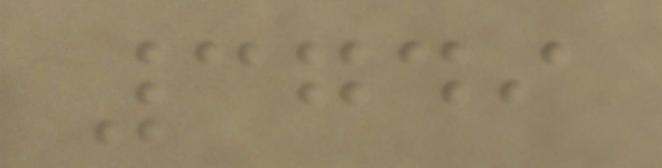3749
